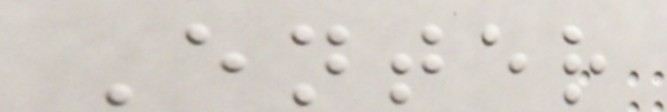Enter
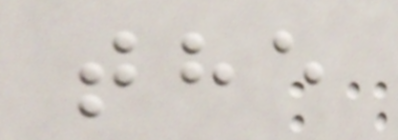the
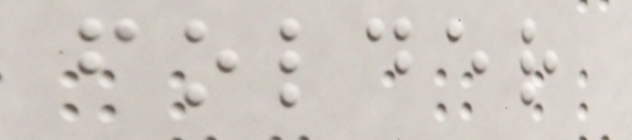folder
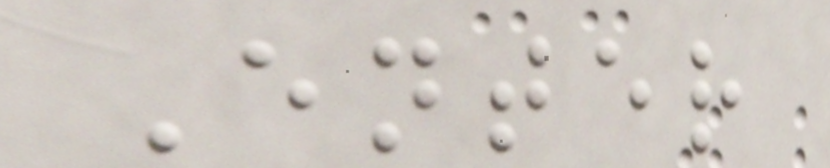Enter
